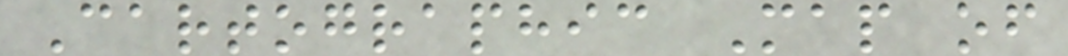Cartographic Map of
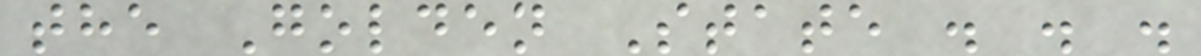the Golden State . . .
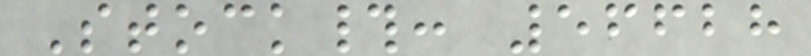Stock#: 56628
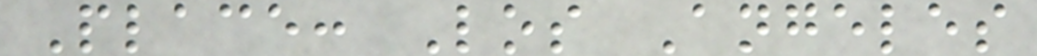Place: Los Angeles
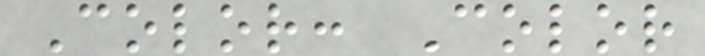Color: Color
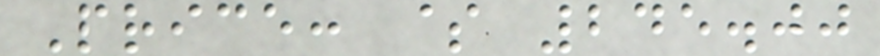Price: $ 245.00
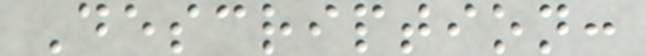Description:
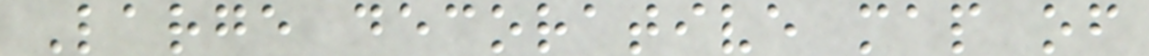Large decorative map of
